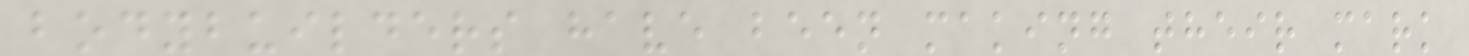bodybuilders have been making their mark
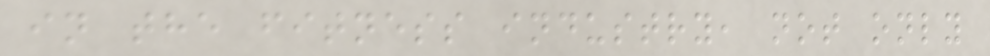in the fitness industry, not only
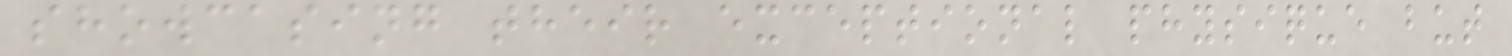showcasing their exceptional physique but
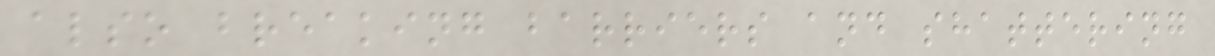also breaking barriers and shattering
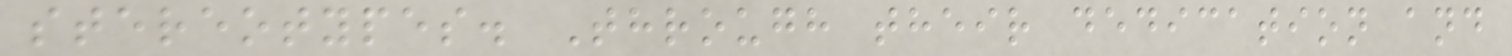stereotypes. Through their dedication and
